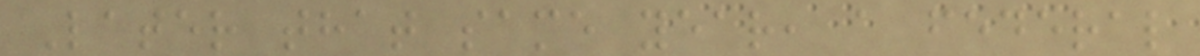Later that same year, a federal
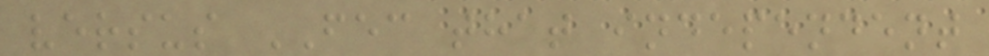versus FEC that independent
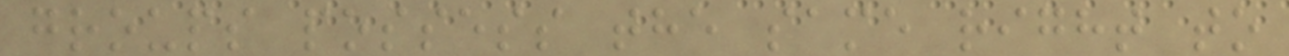groups possess the same right to
